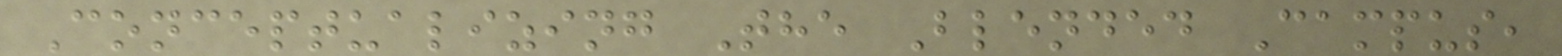Conceptualizing The Blended Campus,
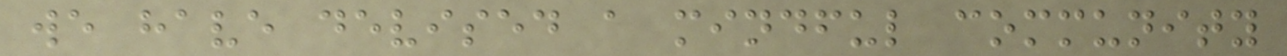we have devised a mindful community
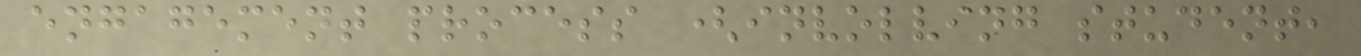engagement process (involving student,
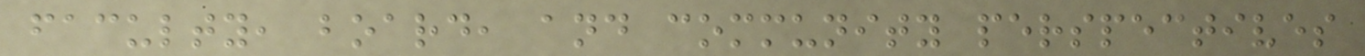faculty, board, and community perspectives
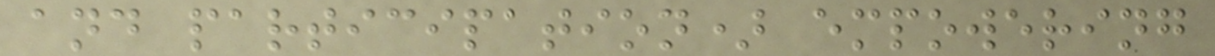and participation) empowering
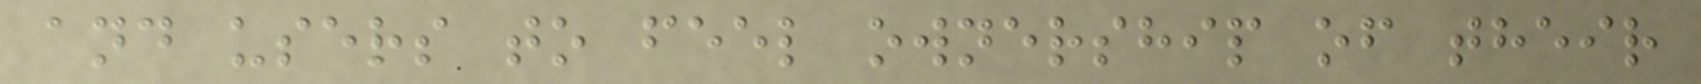and users to feel ownership of their
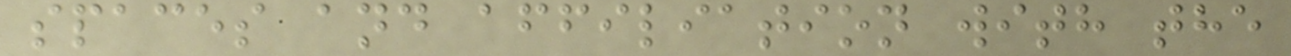spaces and affiliation with the
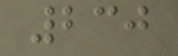230
